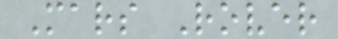Mars Rover
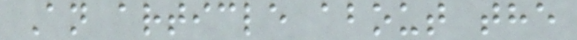An article about the
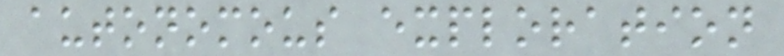autonomous exploration
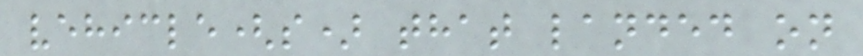vehicle(s) that landed on
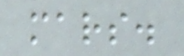mars.
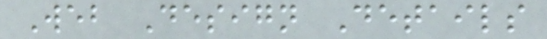Web Design Details
